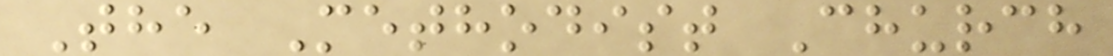The Methodist Church
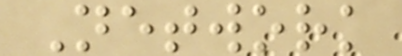Network
